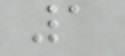1
